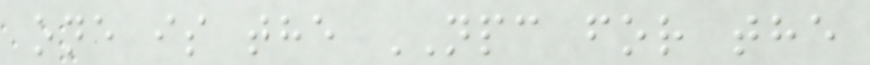one is the NPC for the
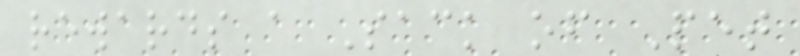rewards a Sack of Pet
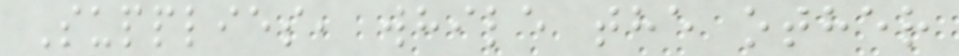Supplies, while the other
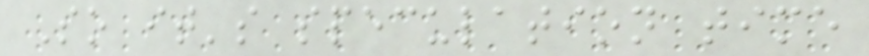So it's speculation time
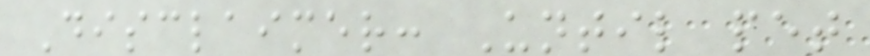Disclaimer: Until pet
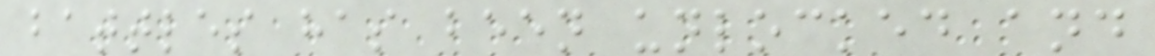battles has been unlocked and
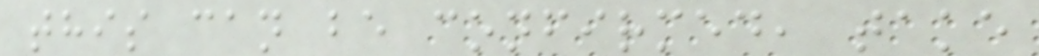this can be confirmed, take
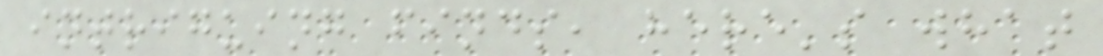intriguing finds, here's what
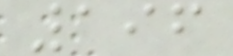196
